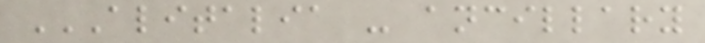ALITALIA - ANCILLARY
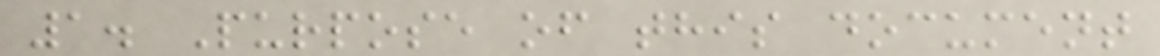1. Purpose of this document
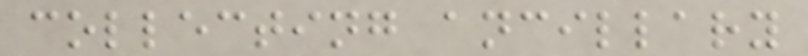collecting ancillary
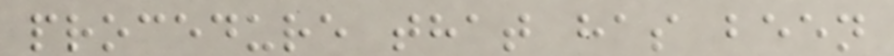procedure that has been
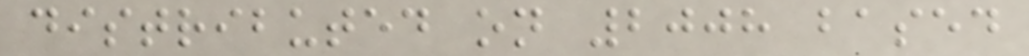distributed on 2008 based
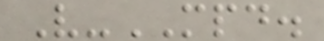V-MPD.
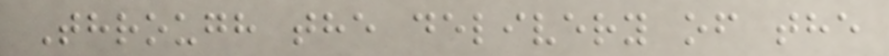Through the delivery of the
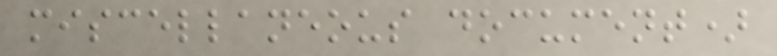miscellaneous document)
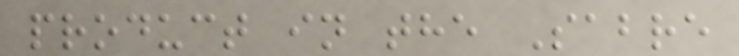product in the Sabre
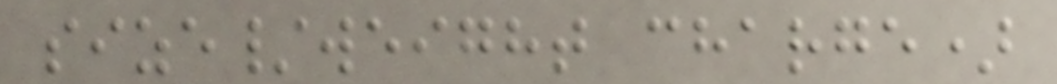size/weight charge)
